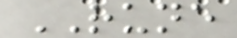RUNE
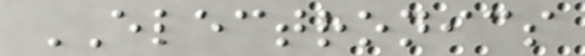ELECTRONICS
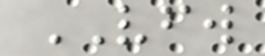VFW
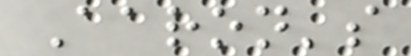Aaron's
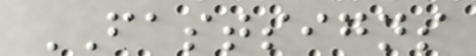FASTSIGNS
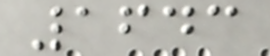1643
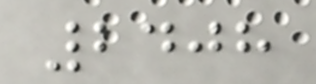2408
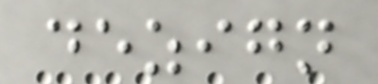dezign
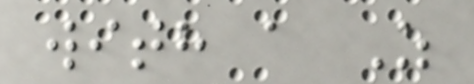with a Z
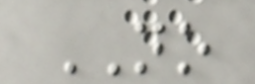NO
